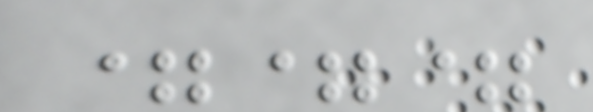===
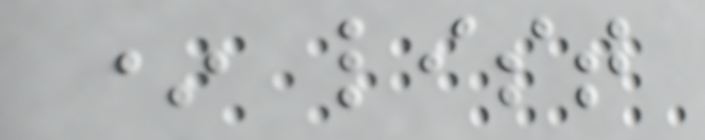* list
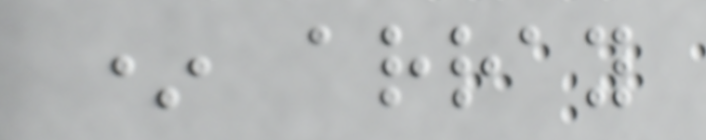* array
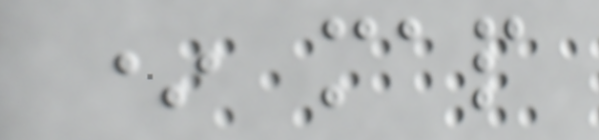* map
